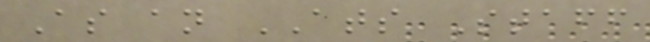As an ATS Staff
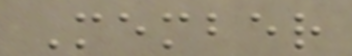Member
